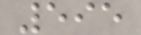595
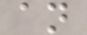an
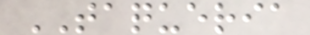TAQUERIA
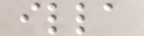illa
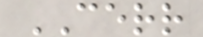CERR
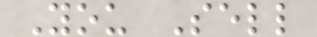You Sell
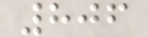806
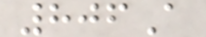806A
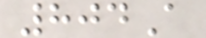804A
